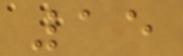15
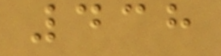438
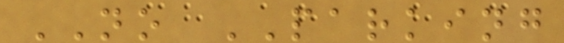NO PARKING
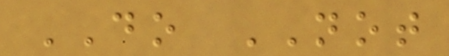DO NOT
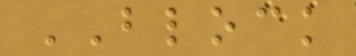BLOCK
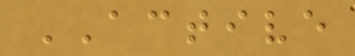ACTIVE
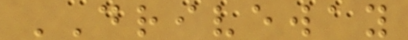DRIVEWAY
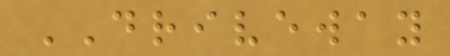DRIVEWAY
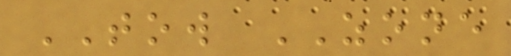TOW ZONE
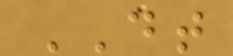DT
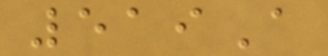519A
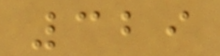329
